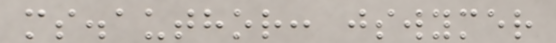ms.author: jswymer
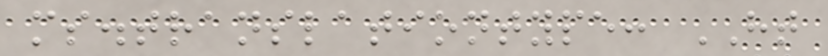ms.translationtype: HT
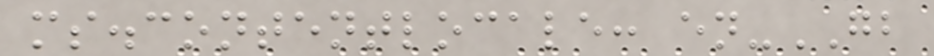ms.contentlocale: en-GB
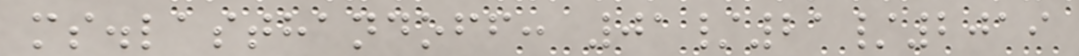ms.lasthandoff: 01/21/2019
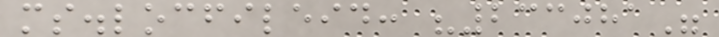ms.locfileid: "233081"
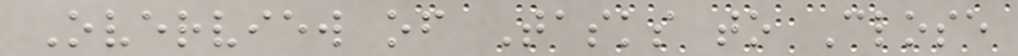Overview of Tasks to Close
